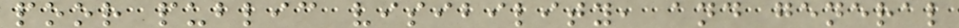poor public visibility, and general
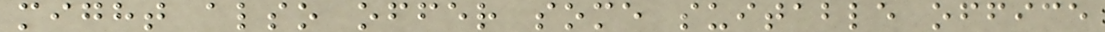might also offer some suitable office
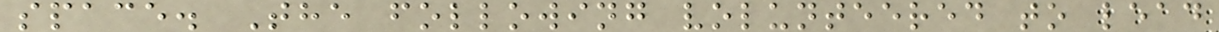space. The following volunteered to lead
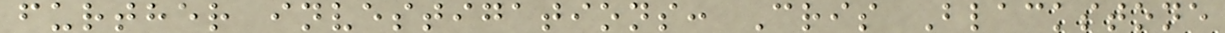further investigations: Cris Blackstone
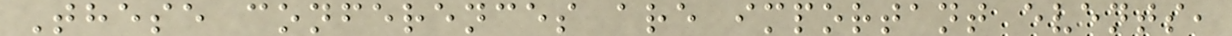These conferences are important events,
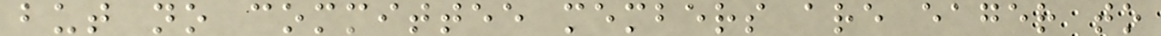but no committee members are eager to
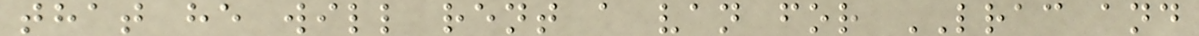that he will rent a van for LRAC and
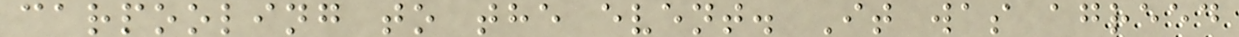carpooling to the event. It was agreed
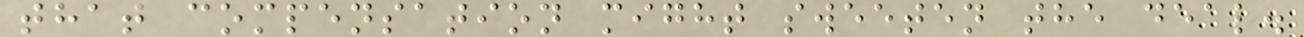that compensation might sweeten the deal.
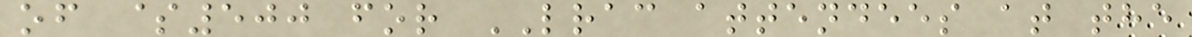of $500 for LRAC attendees at the
